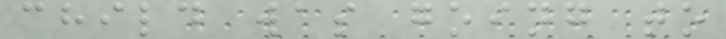child was going to
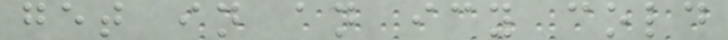get in an icy cold
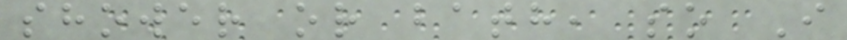shower or bath, so I
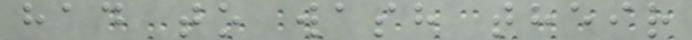had to wash their
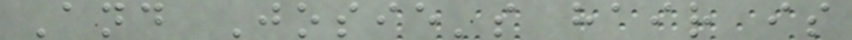And Josie's hair is
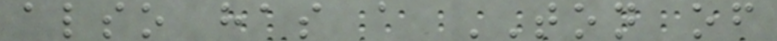also has a TON of
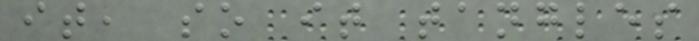it, so it tangles
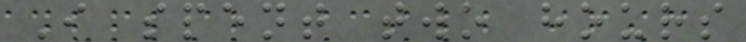I spent two hours
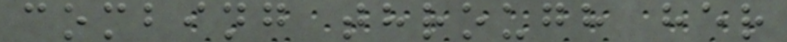combing through her
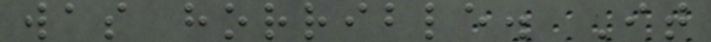was horrible. It
